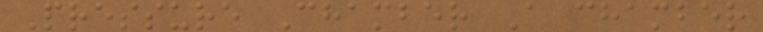Pressure Chamber A chamber
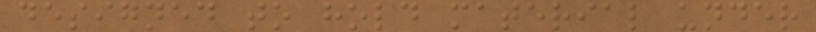designed to hold material under
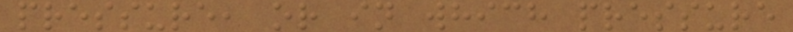pressure, or in which pressure
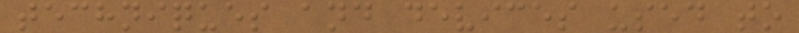techniques and devices used to
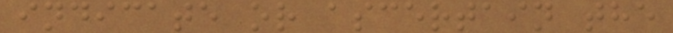indicate or ascertain the
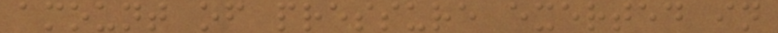amount of pressure exerted in
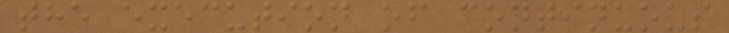the execution of continuous
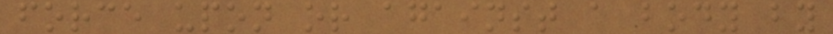force upon or against a body by
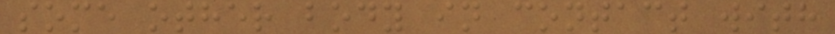some other body in contact with
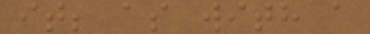it; as with a
